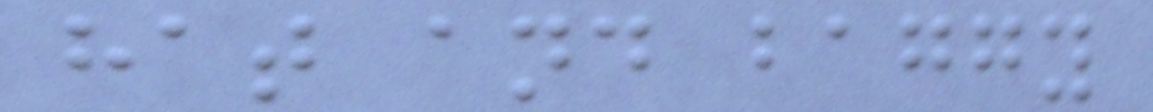hat and baggy
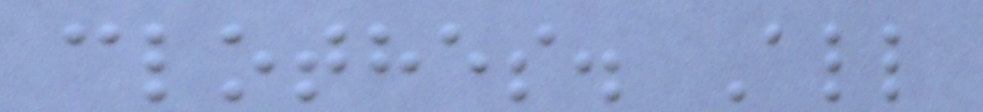clothes. All
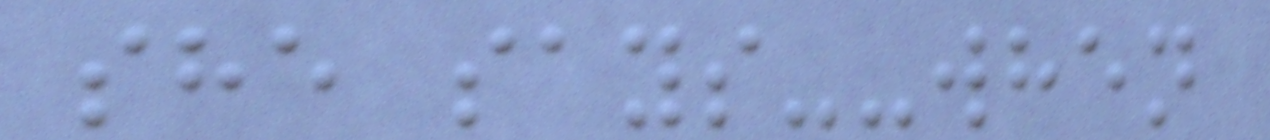she says--when
